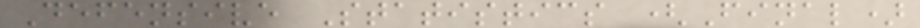Defensive Statistics (Final)
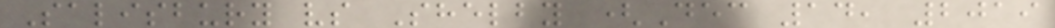Salisbury vs Shelby (Dec 14, 2019
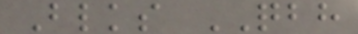Blks QBH
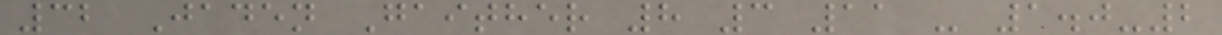32 Jaden Gaither 8 3 11 - 1.0-2
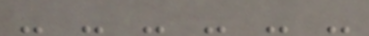- - - - - -
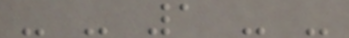- - 1 - -
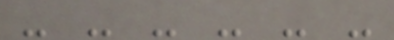- - - - - -
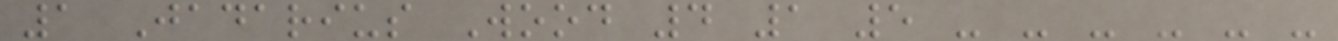1 Jadarius Wood 4 1 5 - - - - - -
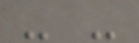- -
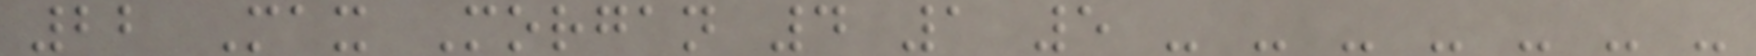22 Max Morgan 4 1 5 - - - - - - -
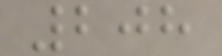208
